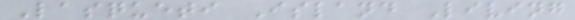Lasqueti Island Living
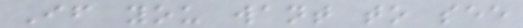If you want to see
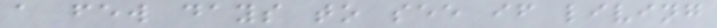a few days to see if living
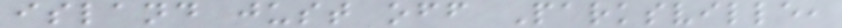island just off Parksville,
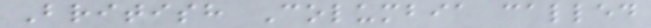British Columbia called
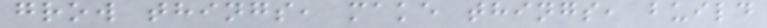grow things, make things, build
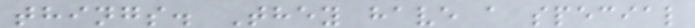things. They have a special
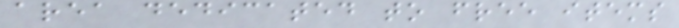area dedicated to free items
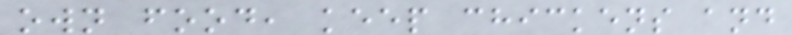own food, keep chickens and
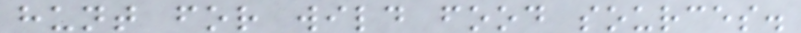hunt for wild food sources.
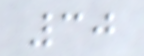30
